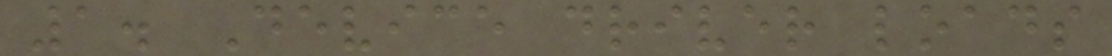1. Device driver loads
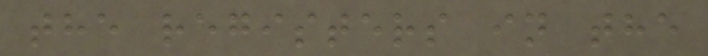the registers in the
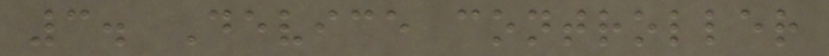3. Device controller
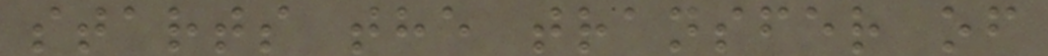starts the transfer of
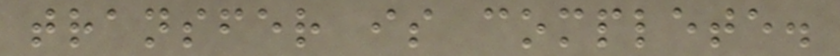transfer is complete.
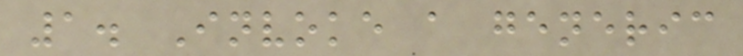1. Invoke a generic
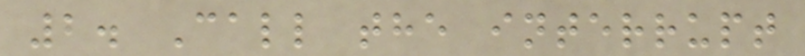2. Call the interrupt
